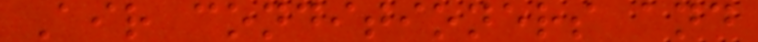Air conditioners and
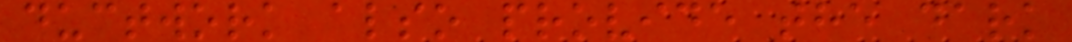ductwork also provide the dark
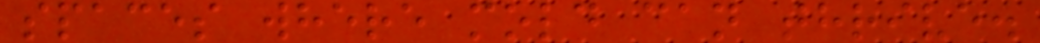spaces where mold can thrive.
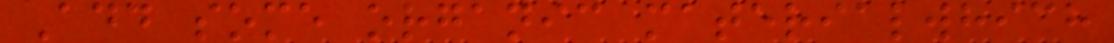Add some organic materialwhich
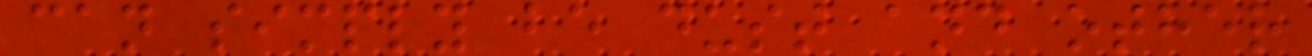can simply be dust and other
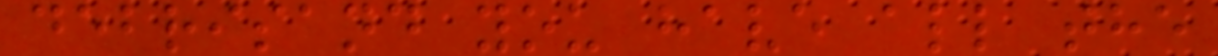debrisand you have all the
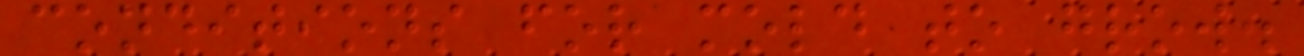conditions for mold to grow.
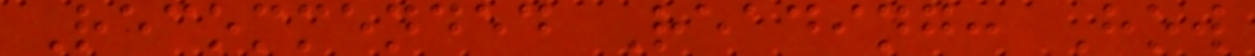Recommended Reading: How
